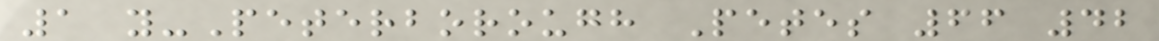1 y-Peterborough Petes 66 42
